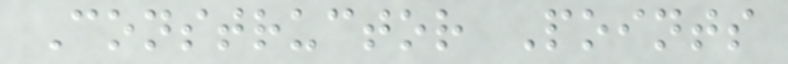Constructor Points
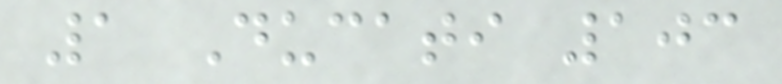1 Ducati 103
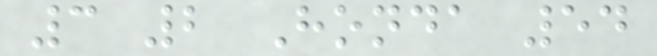3 2 Honda 54
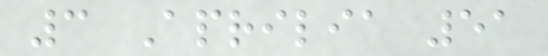3 Aprilia 51
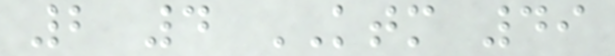2 4 KTM 49
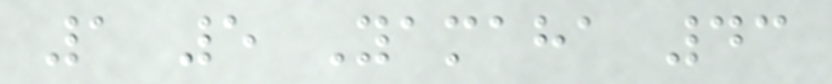1 5 Yamaha 43
